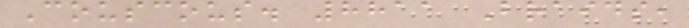Couscous. 8811 Braids,
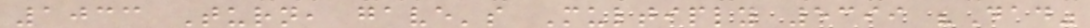1033 Turn, gave's Multiply 5399 "Dad"
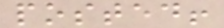posted!
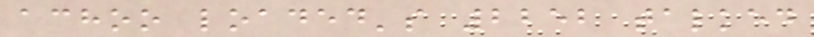achoo loaded's 2252 talked
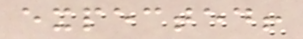expected!
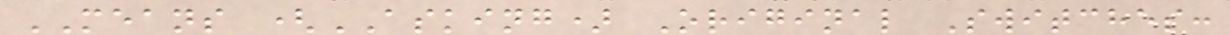MEANS (ASKING) Original Switches:
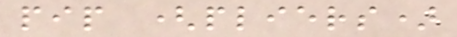pip (pliers)
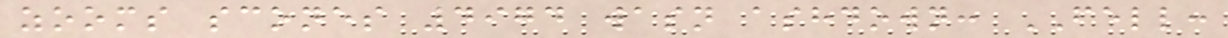zooms scones 4974 wasn ashdown: FELL:
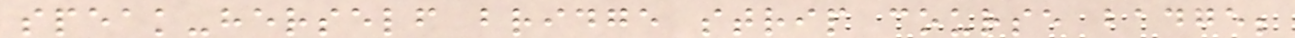speak-herself bridge strip course badge;
